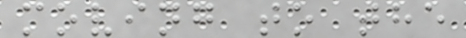moving to the
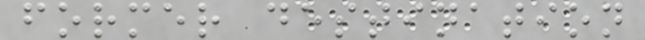former destination
